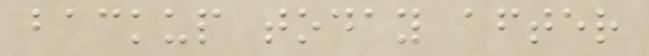backup today after
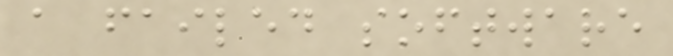a failed software
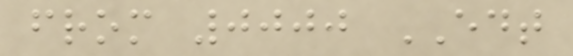from 0000 EDT
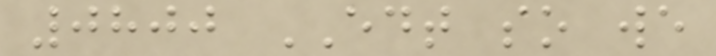0800 EDT so we
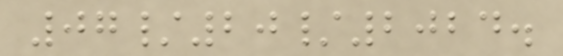07/20/2024.
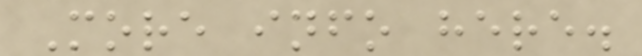More info here.
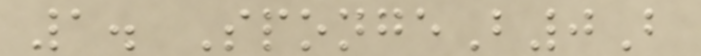1. SpongeB0B
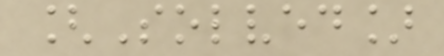[Solved]
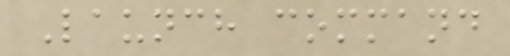Launch command
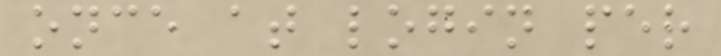once at login per
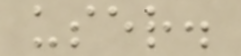user.
